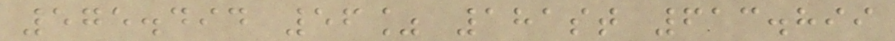575.494 56% 181st 613.899
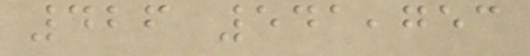426 541,753
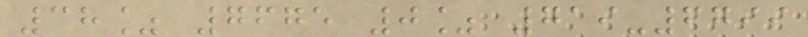38% 7675 0% 719-6799
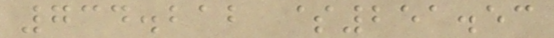734.212 $251.53
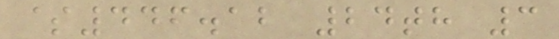$446.12 24th 3
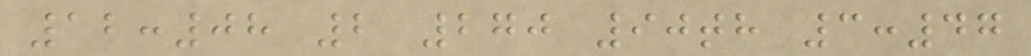12:08 2 270 90th 3:47
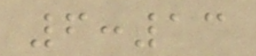6:13
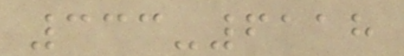333-6118
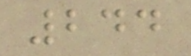244
